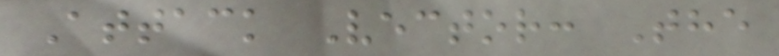Attack Vector: The
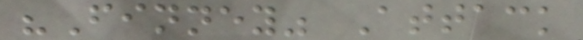"Finney" Attack
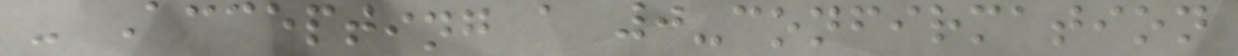- Accepting a 0-confirmation
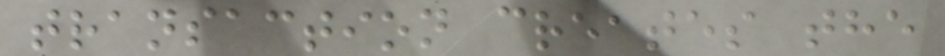transaction creates the
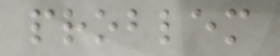problem
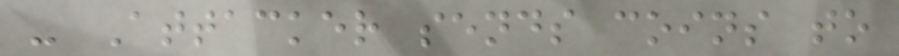- Attacker sends coins to
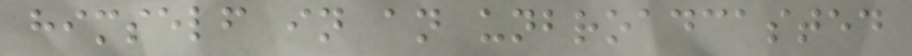himself in an unbroadcasted
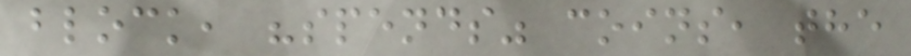block, "spends" coins, the
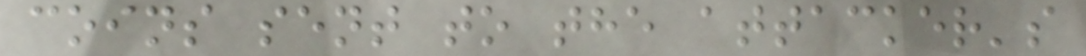coins sent to the attacker's
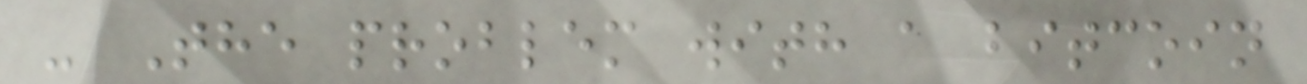- The problem with a bitcoin
